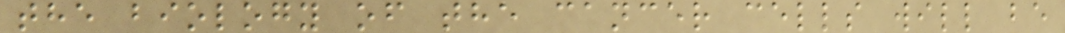the biology of the cancer cells will be
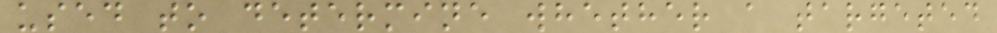used to determine whether a targeted
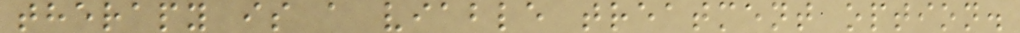therapy is a viable treatment option.
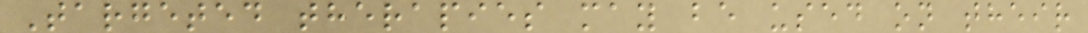Targeted therapies may be used on their
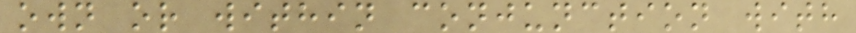own or within conjunction with
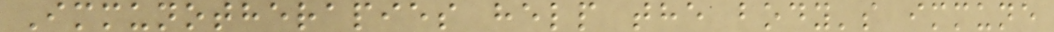Immunotherapies help the body's immune
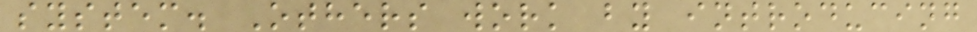system. Others work by introducing
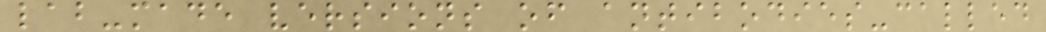lab-made versions of antibodies-called
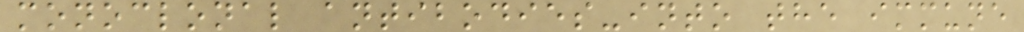monoclonal antibodies-into the immune
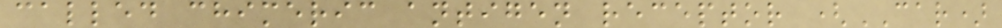called chimeric antigen receptor (CAR)
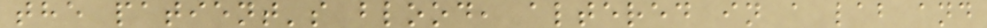the patient's blood, altered in a lab and
